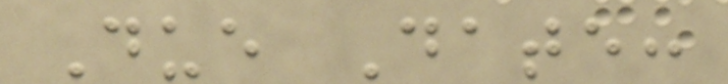Due Date:
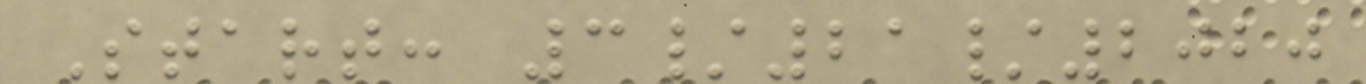Start: 3/21/2020
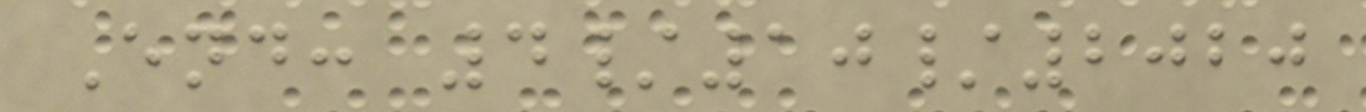End: 4/10/2020
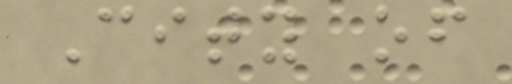City of
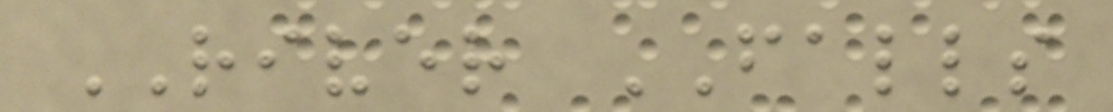RIVER FALLS
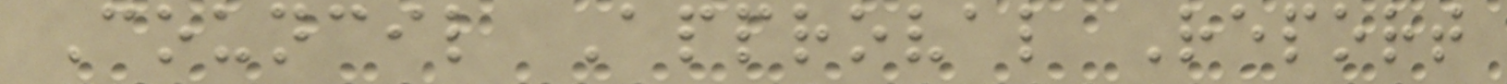Council Approval Report
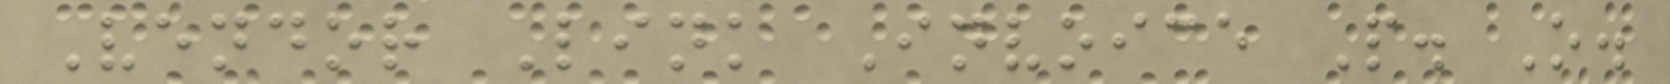Vendor Link Invoice P. O.
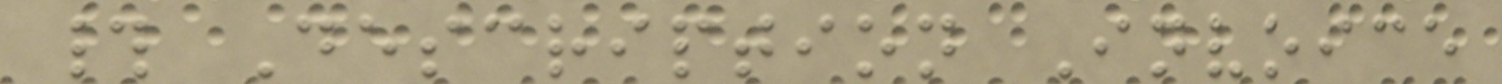# Description Invoice
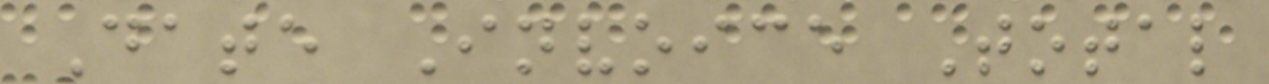Date Invoice Total
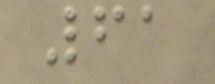61
